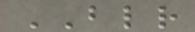BLR
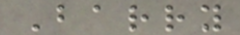Barry
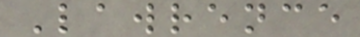Lawrence
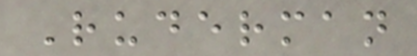Ruderman
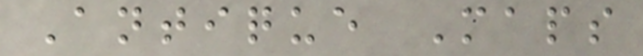Antique Maps
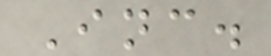Inc.
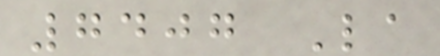7407 La
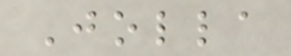Jolla
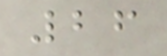26
